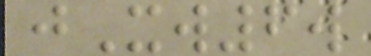jXw6w
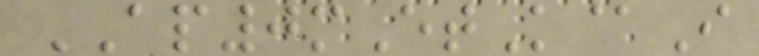AP0mEtK@I
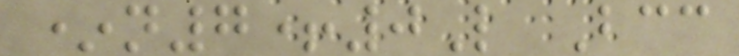*n7+0L Bcc
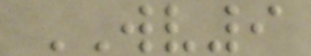WV9
